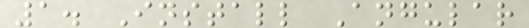1. Install Angular
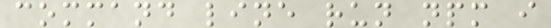command line run npm i
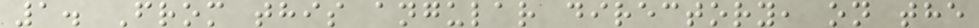1. From this angular directory, on the
